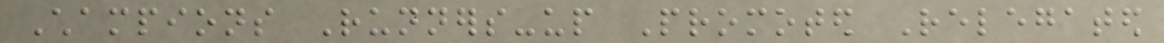Champions Runners-up Promoted Relegated
